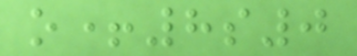o+8s0
